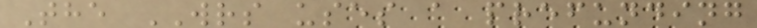The WRS uses a prefunding
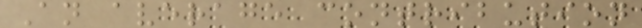An average contribution
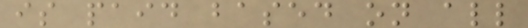is paid based on all
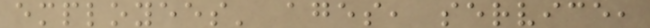employees' ages, service,
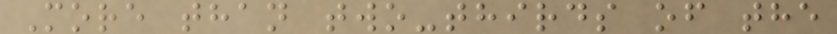More than two-thirds of the
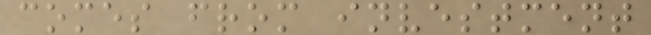comes from investment
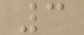3
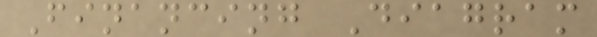Financing Diagram
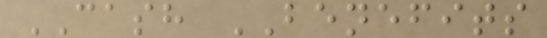CASH BENEFITS
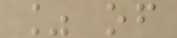% of
